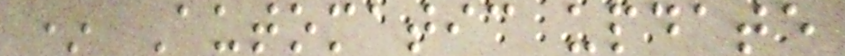* Automatic update
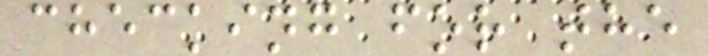checking for the
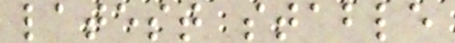latest stable
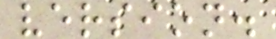version.
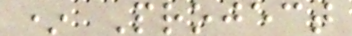* Project
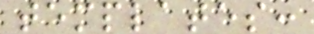templates:
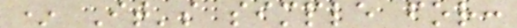* It's simple for:
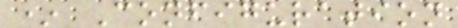* Configuration
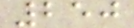250
